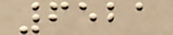6521
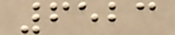6523
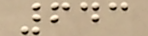643
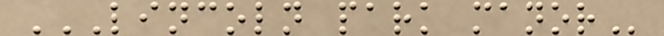LINCOLN PARK MANOR
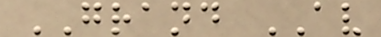GRAND AV
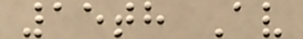15th Av
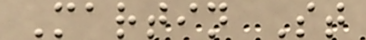Martin St
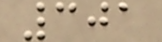301
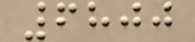6800
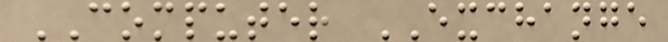COMPUTER EXCHANGE
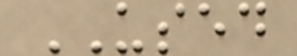USED
